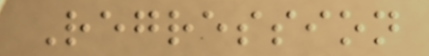Regression
